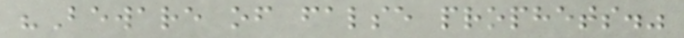"Beware of false prophets."
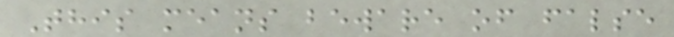This means beware of false
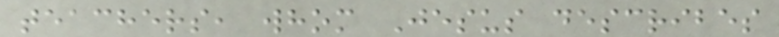teachers, whom Jesus describes
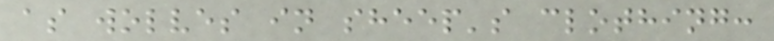as wolves in sheep's clothing:
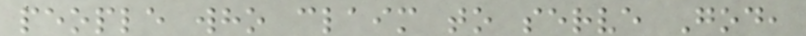people who claim to serve God,
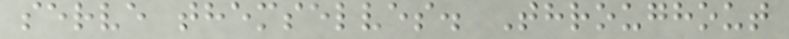serve themselves. Throughout
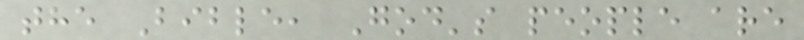the Bible, God's people are
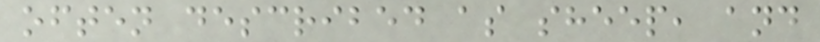often described as sheep, and
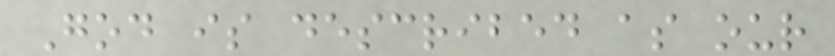God is described as our
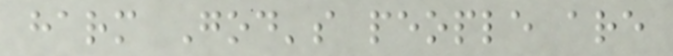harm God's people are
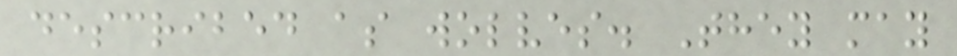described as wolves. They may
